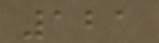121
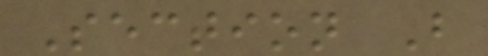Section B
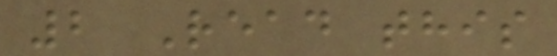2 Read this
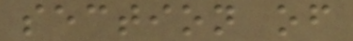section of
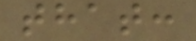that:
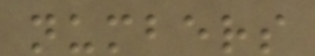numbers
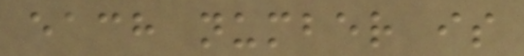each number is
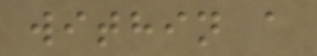within a
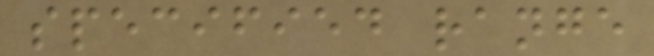specified range
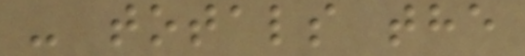- totals the
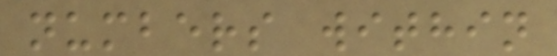numbers within
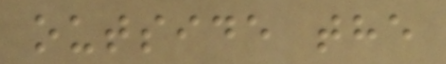outside the
